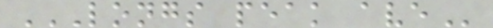LONGS PEAK AVE
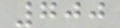700
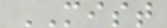MIST
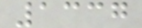1337
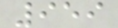959
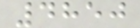4850
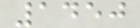1450
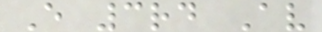E 3rd Av
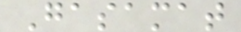Gasamat
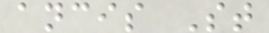ancis St
